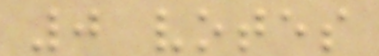0 votes
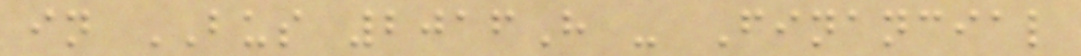in BUS 2016H - Financial
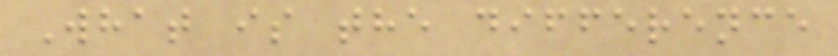What is the difference
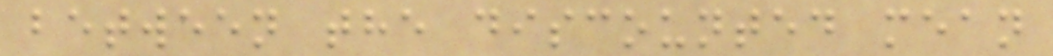between the discounted mean
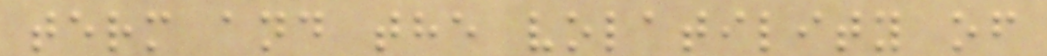term and the volatility of
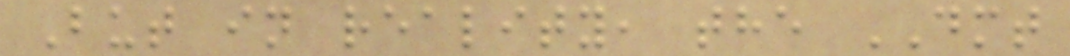But in reality, the DMT
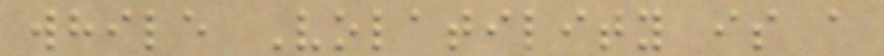while Volatility is a
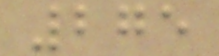275
